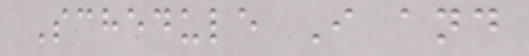Schedule I and
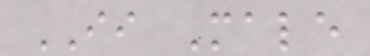II Male
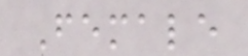Female
